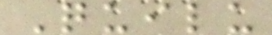Quilu
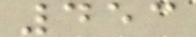453
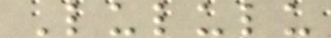Lululu
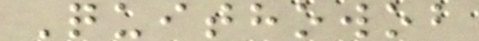Quithowob
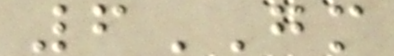6GM
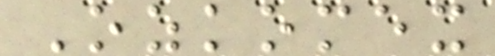Ozkomex
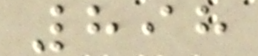898
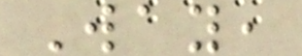Way,
